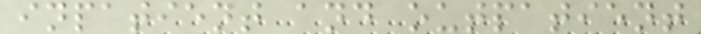inpatient and outpatient
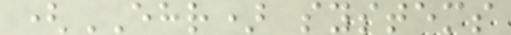(EHR) systems
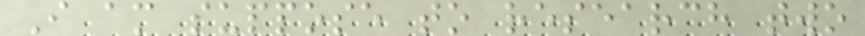I am suppose to research two
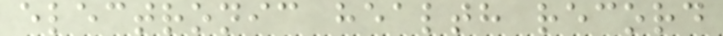electronic health record
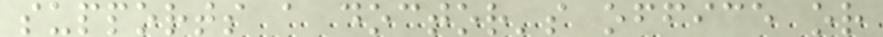supports a doctor's office or
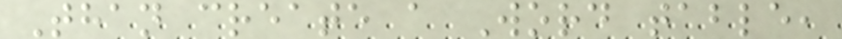Than create a Word table,
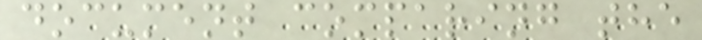document comparing the
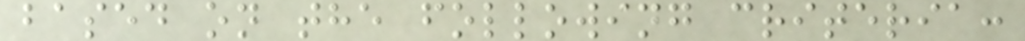based on the following criteria:
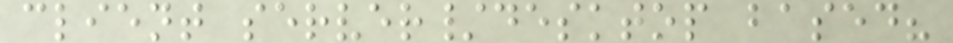client server/desktop based?
